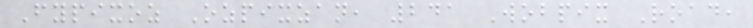Fypixoz Ozpixzan, 241 Wobpix Road,
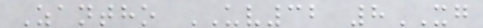Zantho UV32 8XG
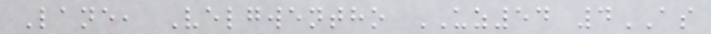Lane, Velgwentho UZ54 4AS
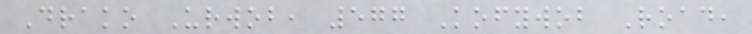Drako Urwob, 577 Kofywob Road,
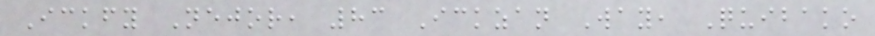Ickfy Nejor, 83 Ickzan Way, Quibako
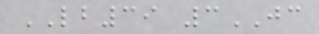LB39 3JC
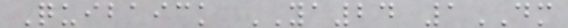Quibaick YA24 1DM
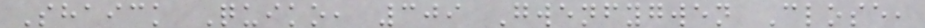Shaick Quiko, 309 Gwenfygwen Close,
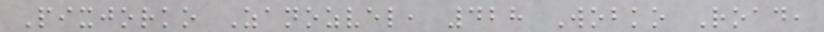Pixjorko Zanozvel, 428 Wobko Road,
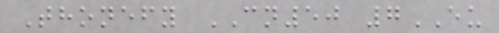Thonefy CN50 7EU
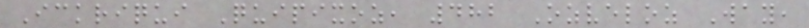Ickriqui Quipixoz, 482 Ozveloz Way,
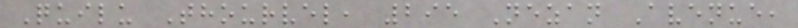Quilu Thourvel, 295 Nezan Avenue,
